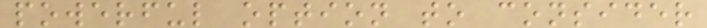powerful option to consider
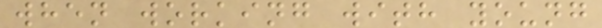when working with young
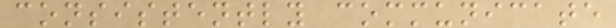consistently communicate
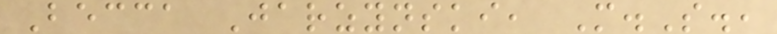Becca Jarzynski, M.S.,
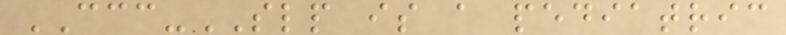CCC-SLP is a pediatric
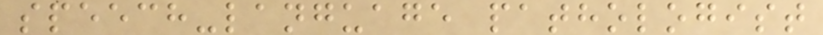speech-language pathologist
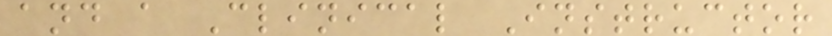and a Clinical Instructor
